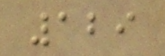129
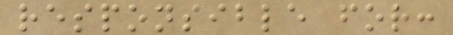responsible for:
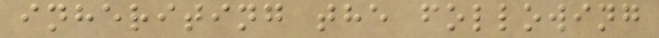inheriting the following
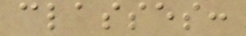classes:
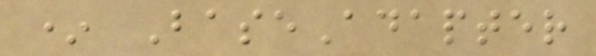* BaseAdapter
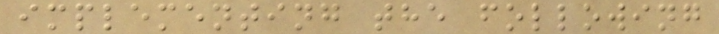implementing the following
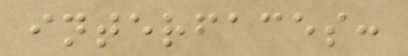interfaces:
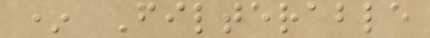* Filterable
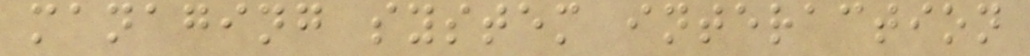managing system interaction
